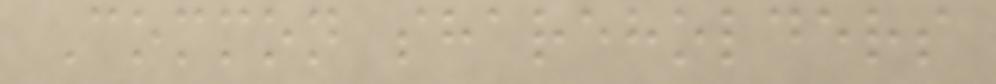Common shareholders
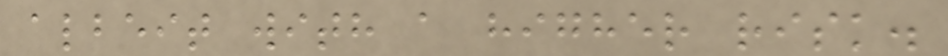albeit with a higher risk.
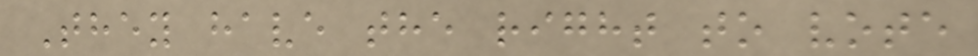They have the right to vote
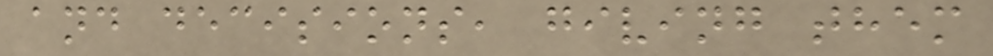and decisions, giving them
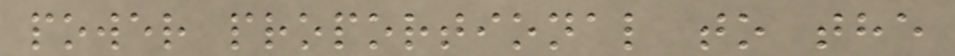power proportional to the
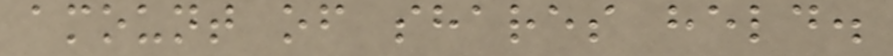amount of shares held.
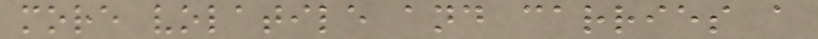more volatile and carries a
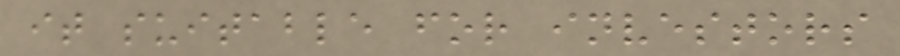it suitable for investors
